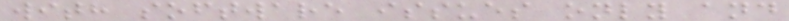with software issues only and
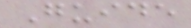Guide
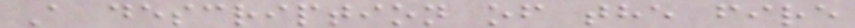A description of the fire
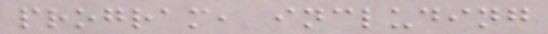program, including
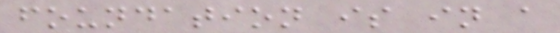foundation is in a
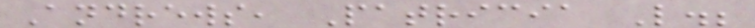Andrews, Patricia L.;
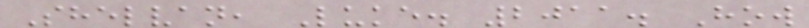Shelvan, Luke. 2011. How
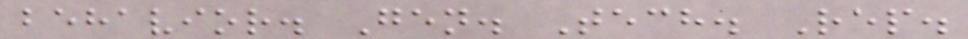behavior. Gen. Tech. Rep.
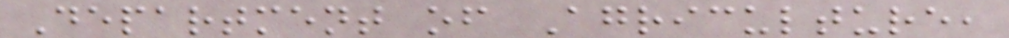Department of Agriculture,
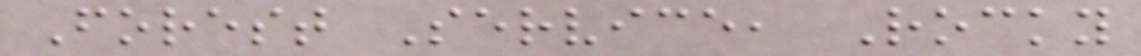Forest Service, Rocky
